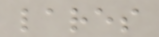lares
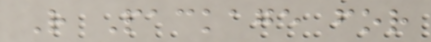R Package for
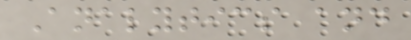Analytics and
